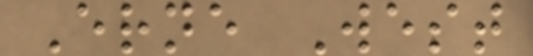Erne West
